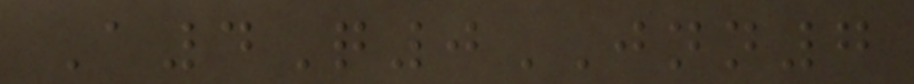A4Q0JNN7
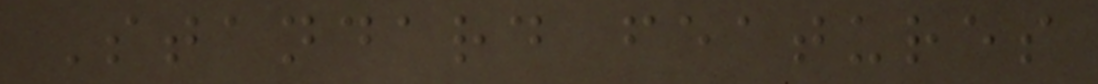Standard features
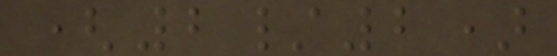(2/2)
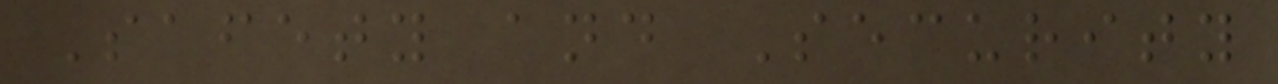Safety and Security
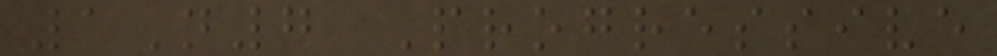1N7 Progressive
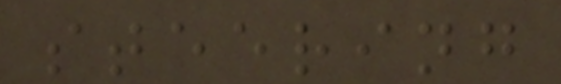steering
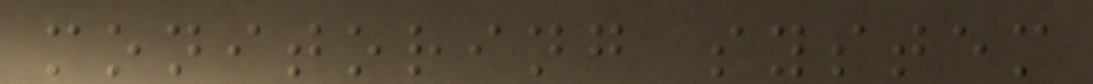monitoring system
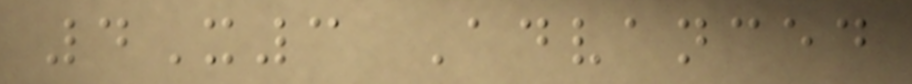4X3 Advanced
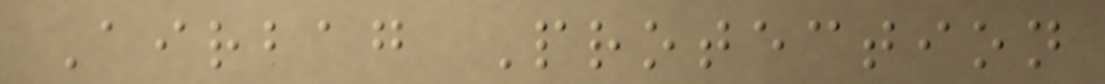Airbag Protection
